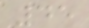45
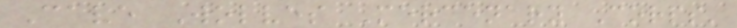Cave Wolves Mercenary Corps'
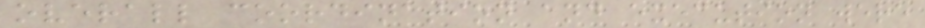overall coordination and execution were
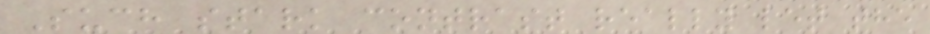Such stark contrast really let the
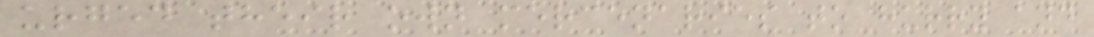urged their own mercenaries to hurry and
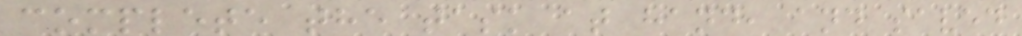complete the task at hand, and saved
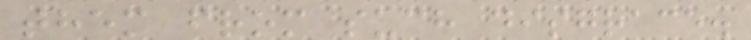them from such disgrace.
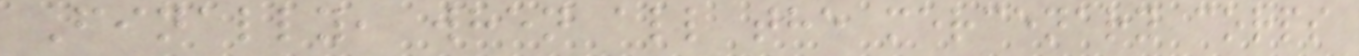Finally, when all the mercenary corps
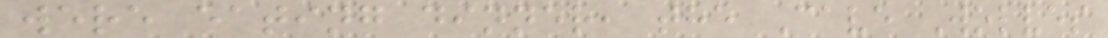were eating dinner, the Cave Wolves
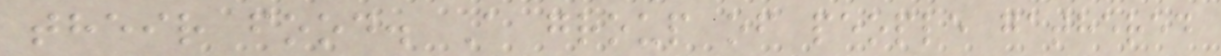their food. A group of people gathered
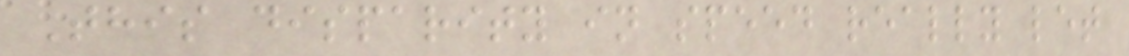This disparity in speed really let
